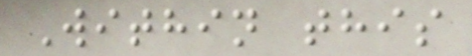Within this
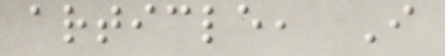article, I
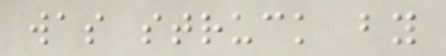was struck by
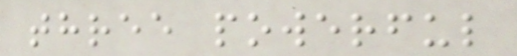three powerful
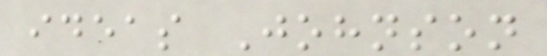ideas Johnson
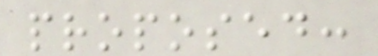proposed:
